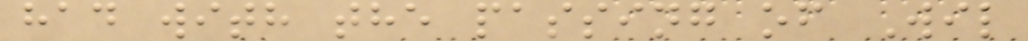had with the passing of Wil
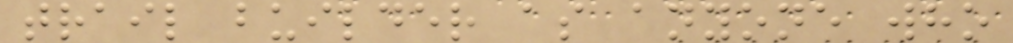trail builder as anyone who
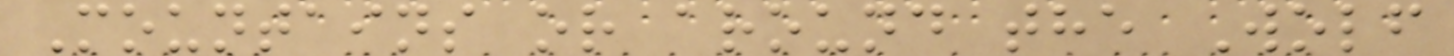Mountains or around the Wolf
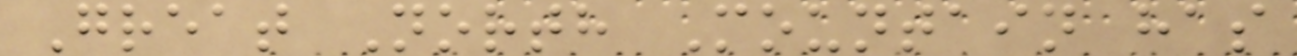Great North Mountain has
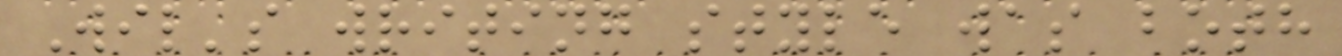Wil's writing style was both
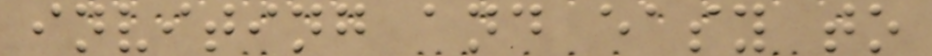inviting and easy to
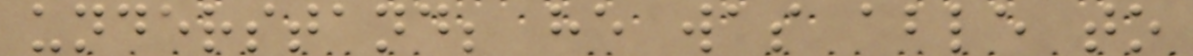understand; he was able to
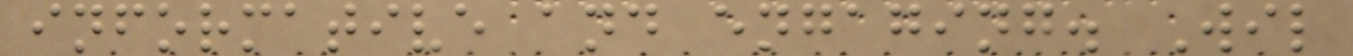informative and engaging. Wil
